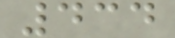434
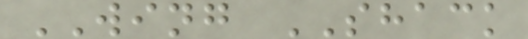WING SHACK
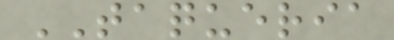TAQUERIA
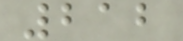212
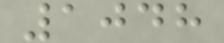1048
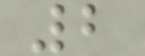2
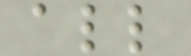all
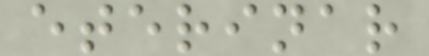eterinar
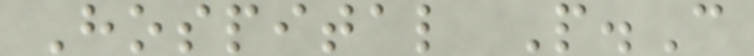Hospital P.C
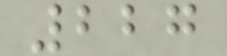227
